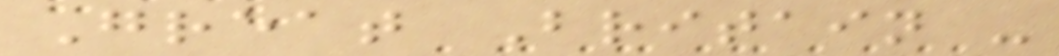Great Britain -
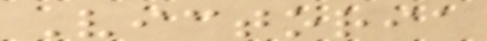Victoria
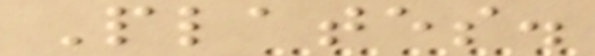Plates.
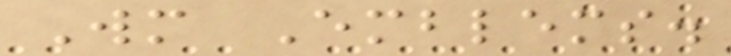Wm Emblems.
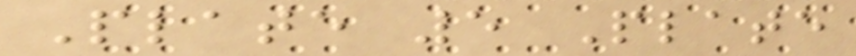Plate 5 Plate
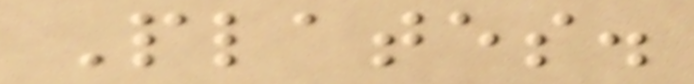Plates.
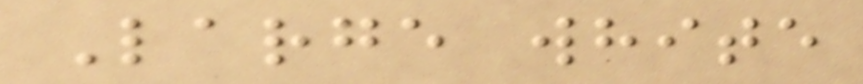Large white
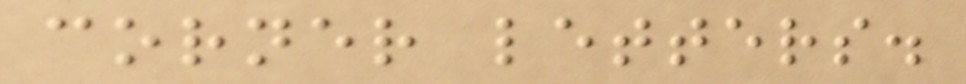corner letters.
